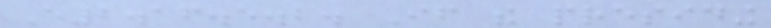E2.16.5.2. If the presiding
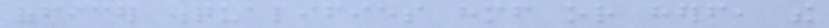officer disqualifies himself or herself, the
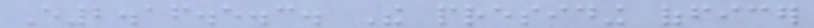E2.16.5.3. The presiding officer
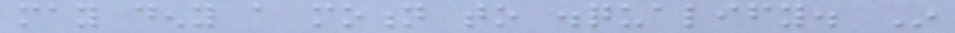may deny a motion to disqualify. In
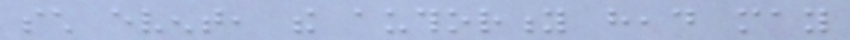such event, the authority head may
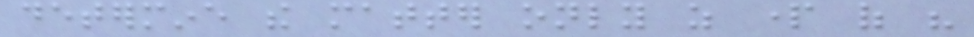determine the matter only as part of his
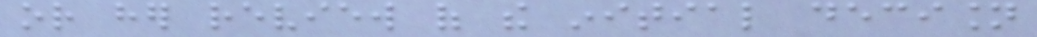or her review of the initial decision
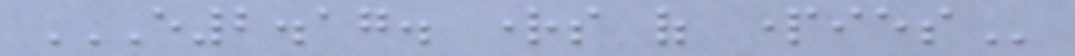E2.17. RIGHTS OF PARTIES
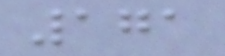171
